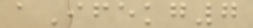aIfekg7
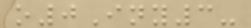o0Iny3-
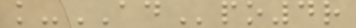k-ADpo4r
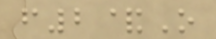f2&O
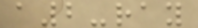a2-ray
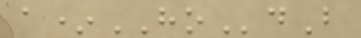a*HOdB
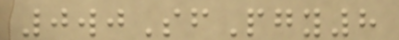0wjSfPgy8
